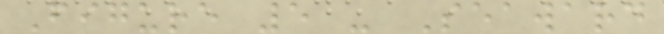Figure 5 - Seaward
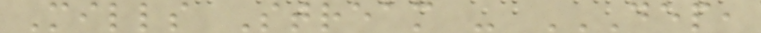Mills Stream - DEP,
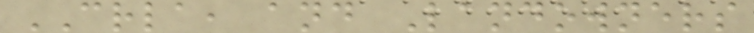CRLA, and Landowners
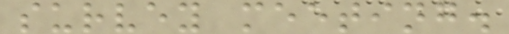survey meeting.
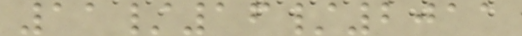11/16/2011
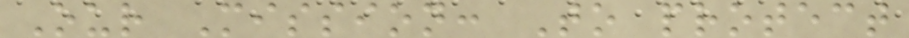Our Mission: To protect
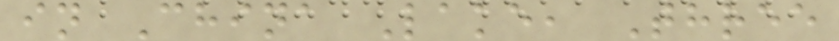in China Lake, Three
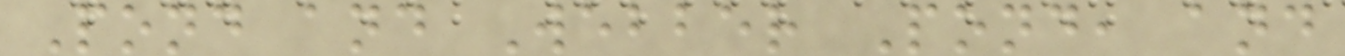Pond and Webber Pond, and
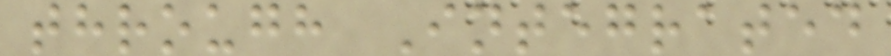through Integrated
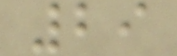29
